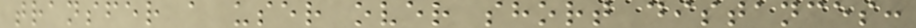transfer a user over short distances:
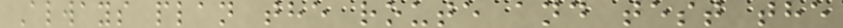Always plan the route and test the
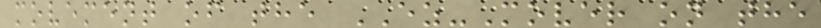movement of the EZ-Mover on the
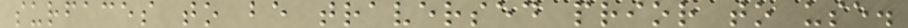surfaces to be traversed prior to use.
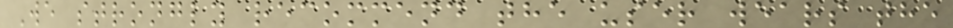We strongly recommend the user wears the
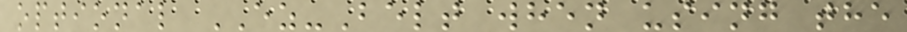optional EZ-Belt when using the
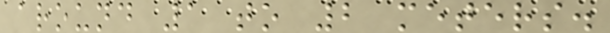around 1 to 2 meters.
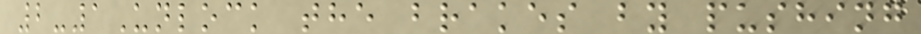2-1Unlock the brakes by pushing
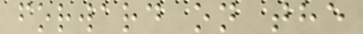forward on the
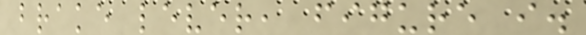brake lever, figure i.
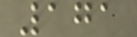171
